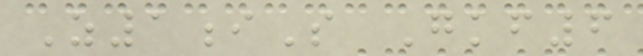Z1iS Gkf6
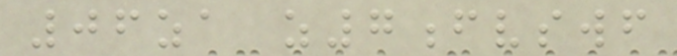06za z7fvswf
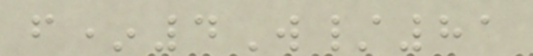f*4W/81
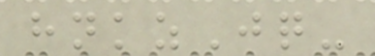hnkzJq-
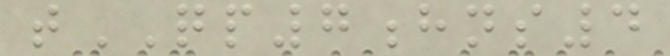tQP7hns4
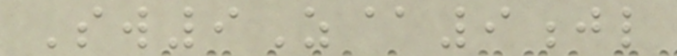Sw9Z@9jl
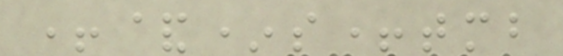+&*s+tmb
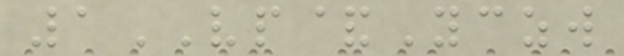1VP&Yczw
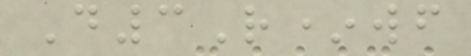D3R*wf
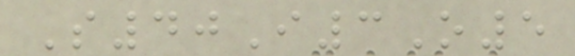S40I3O5
